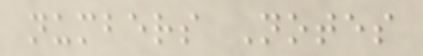numbers Notes
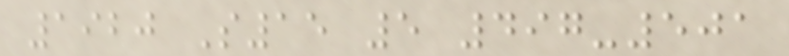1920 S15 5 497-501
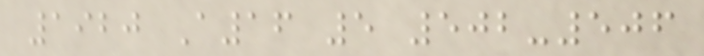1920 A16 5 502-506
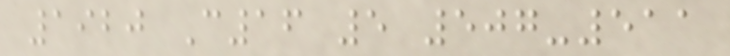1920 C16 5 507-511
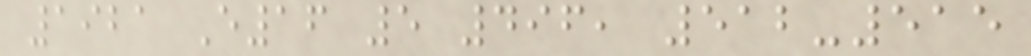1921 E16 5 496, 512-515
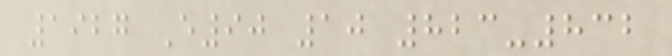1927 E90 10 823-832
